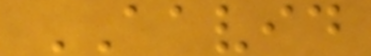AAVID
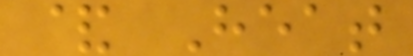& Heat
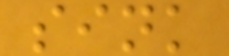sink
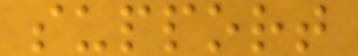support
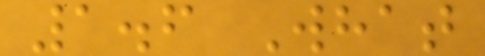1.6 What
